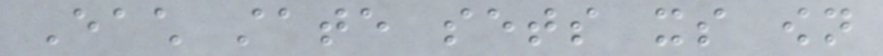Each state sets its own
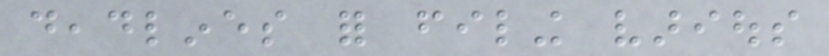deadlines for filing various
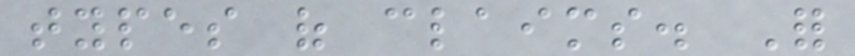types of claims. For
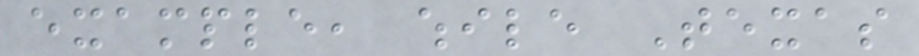example, while Texas
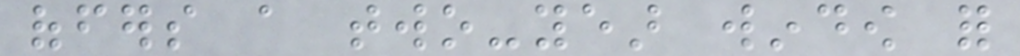offers a two-year window for
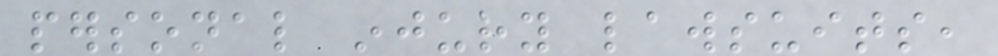personal injury lawsuits,
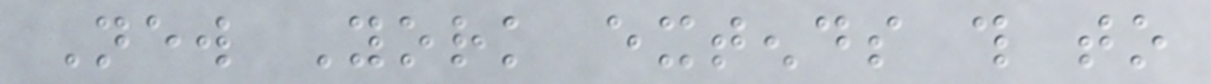New York extends this to
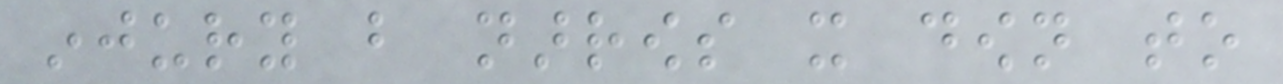injury but narrows it down to
